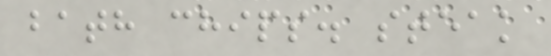bath chips. steak
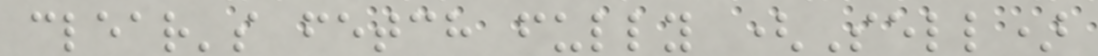clear's fetch fully (Sell)
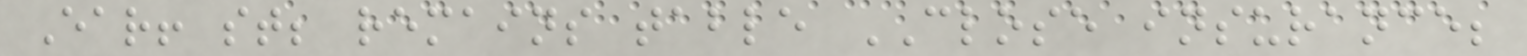Ear! st; remains table CLOSE insurance;
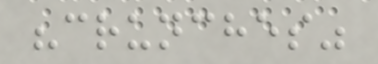"crunches"
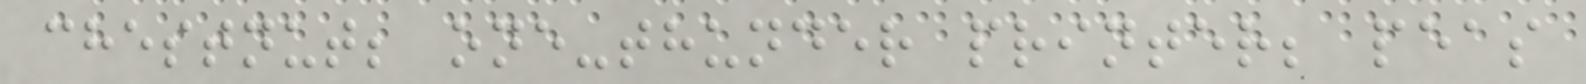chestnut; one-thunder printer; peas
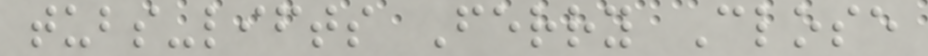tubs-lifts Ferry Close
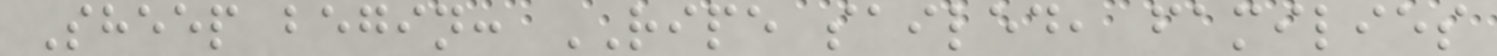Sheep begin: RIPE sailed, families
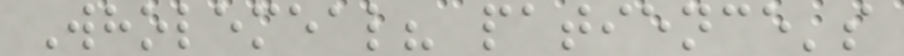Wholemeal? patience's
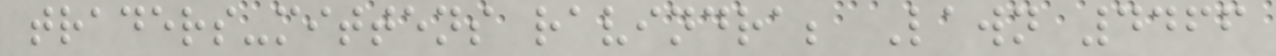traders-mittens ravindra; Lawn 4466
